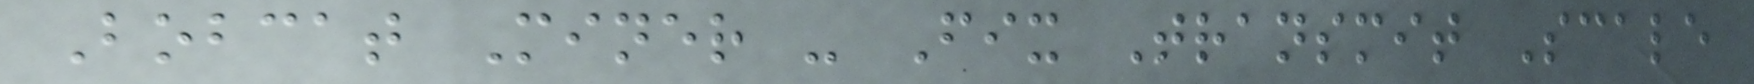Bobcat Miner - Fix Transmit Scale
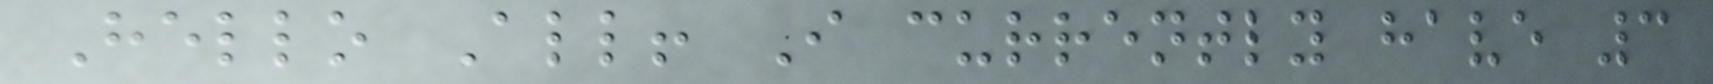Hello All! I currently have 3
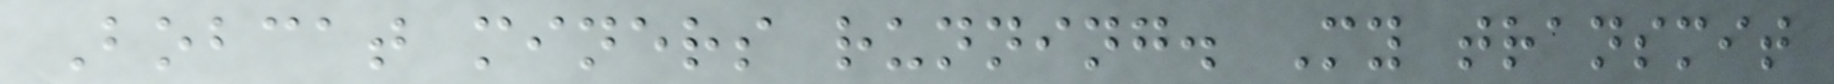Bobcat miners running. My transmit
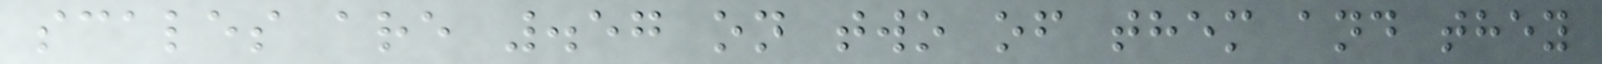scales are .57 on two of them and they
